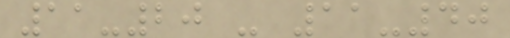11-20 - 11-40
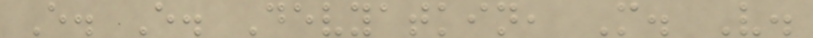E. E. Devyatkin, M. V.
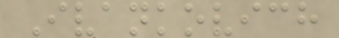Ivankovich
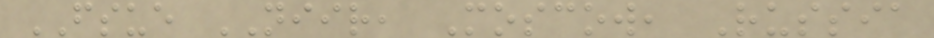FSUE NIIR, Moscow, Russia
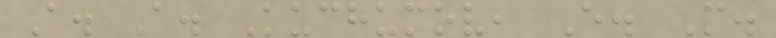A. A. Kuchumov, E. M.
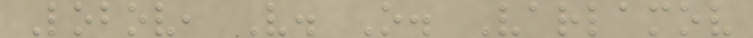Lobov, V. O. Varlamov
